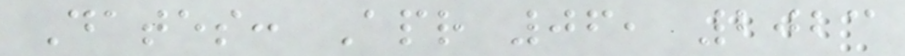Dates: Apr 06, 2023
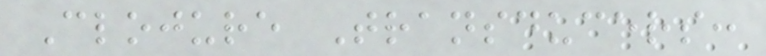Clojure Transducers:
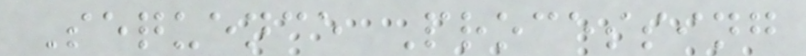Sequence Processing
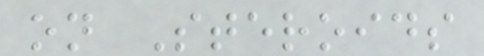on Steroids
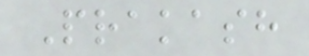Prakash
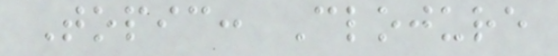Topic: Clojure
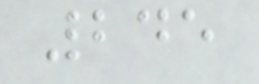245
